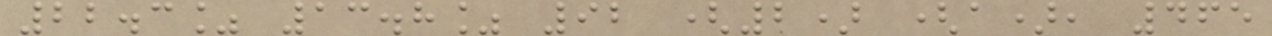22.3% 13.8% 92 (2) (a), 465
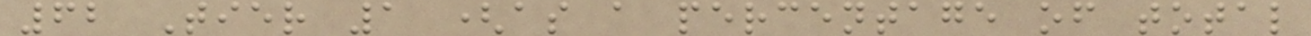62 Tier 1 (as a percentage of total
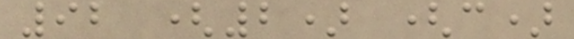92 (2) (c)
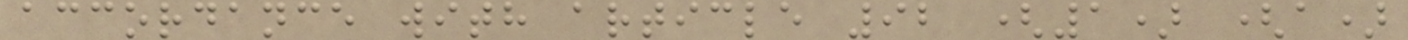accordance with article 92 (1) (a)
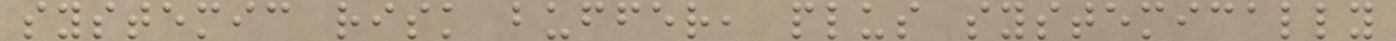systemic risk buffer, plus systemically
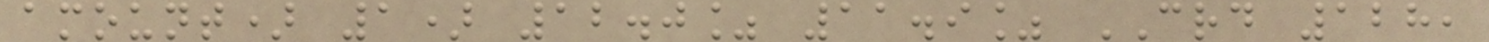amount) 1) 12.0% 11.9% CRD 128,
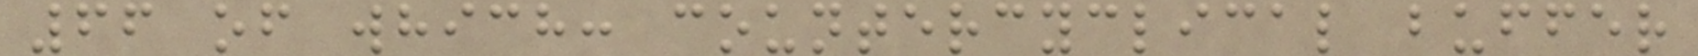66 of which: countercyclical buffer
